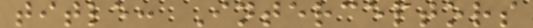title: Interceptors
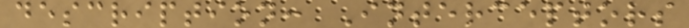description: Interceptors
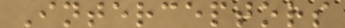Interceptors
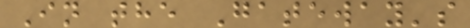In the Gateway's
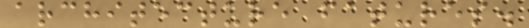architecture fatures.
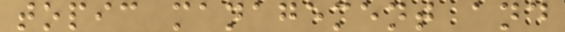topic management and
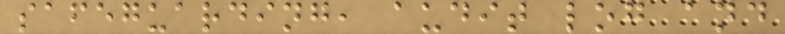safeguarding, audit log and
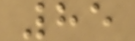85
